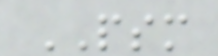PSM
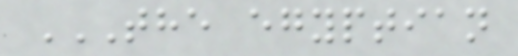THE EGYPTIAN
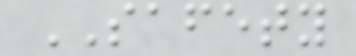SAFETY
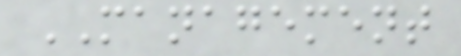MANAGEMENT
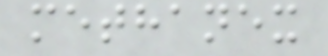methanex
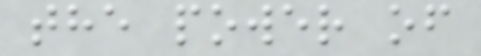the power of
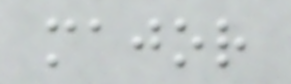major
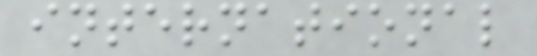international
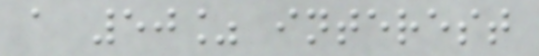a 50% interest
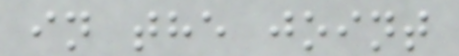in the joint
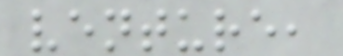venture,
